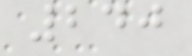240
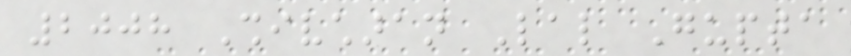2008 Shivcharan Lal Gupta
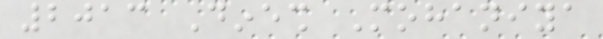2013 Dinesh Mohaniya
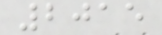2015
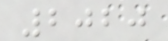2020
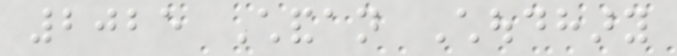2025 Chandan Choudhary
